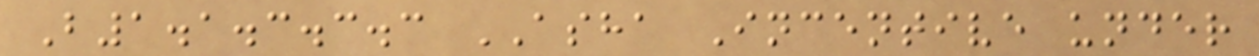B1.1.3.3.3 ASHA Incentive under
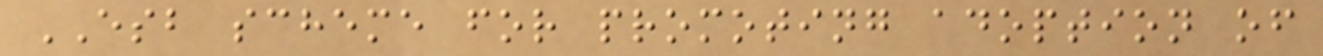ESB scheme for promoting adoption of
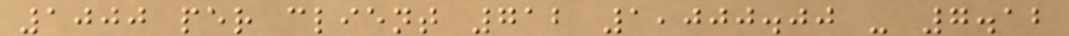1000 per client 712 1,000.00 - 7.12
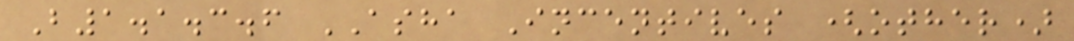B1.1.3.6 ASHA Incentives (other)
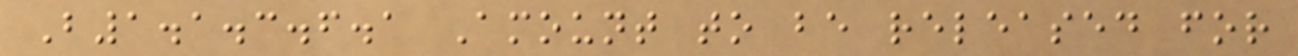B1.1.3.6.1 Amount to be released for
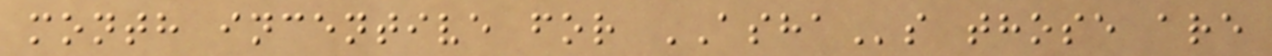month incentive for ASHAs those are
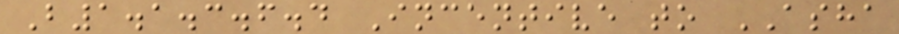B1.1.3.6.4 Incentive to ASHA
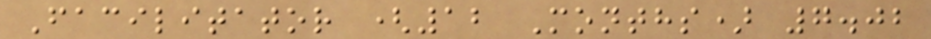Facilitator (12 Months) 7.02
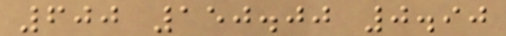600 150.00 0.90
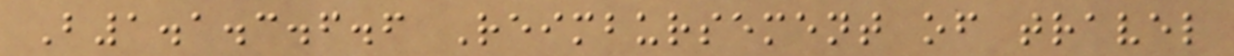B1.1.3.6.6 Reimbursement of travel
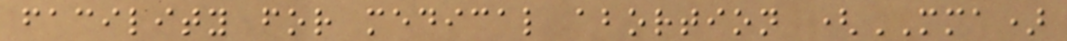facility for medical abortion (MMA)
